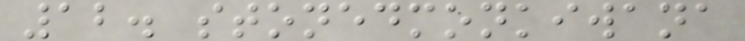12. stonedmonkiwana
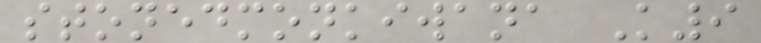stonedmonkiwana K9
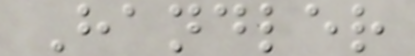Handler
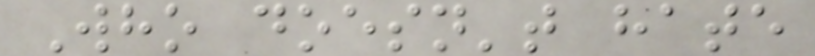Who doesn't hate
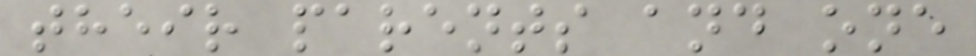their parents and one
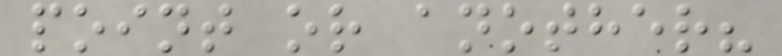point or another?
